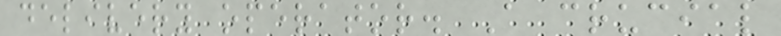delivery operator. A crucial
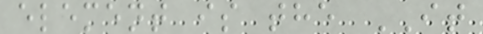element is the IT
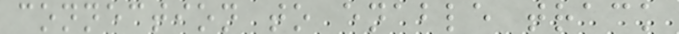connection to enable track
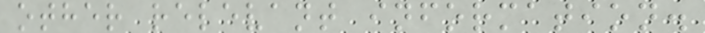other relevant information.
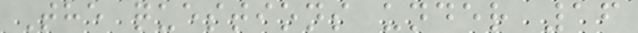The questions under 16
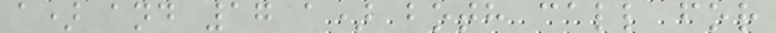a) and 17 a) both call for
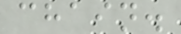chain.
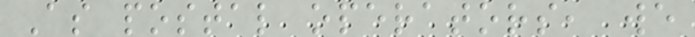As postal operators, we
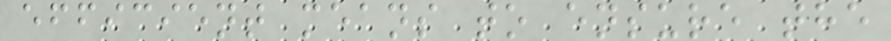efficient means to ensure the
